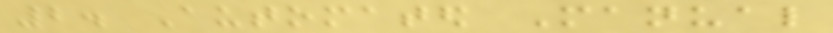2. Automated Manual
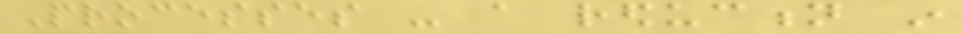Processes - a reduction in
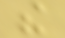the
